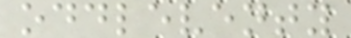oddleventy
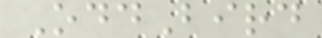OddBird
